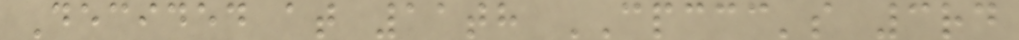Decided at 11th CPCCC's 3rd
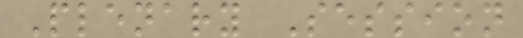Plenary Session
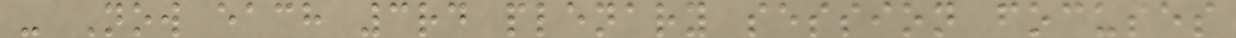- Now each 3rd plenary session focuses
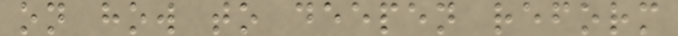on how to deepen reform
